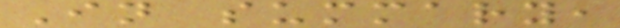In summary,
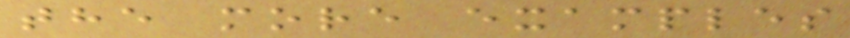the more examples
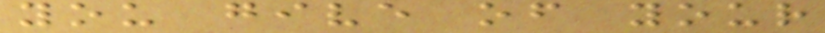you give of your
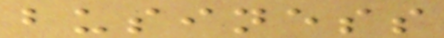business
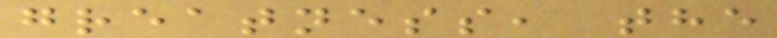greatness, the
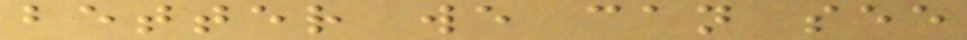better we can see
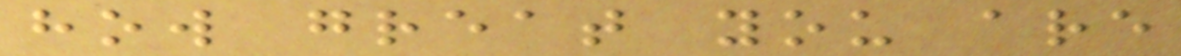how great you are
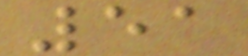51
